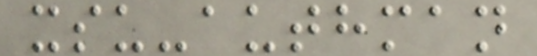xsu-authman
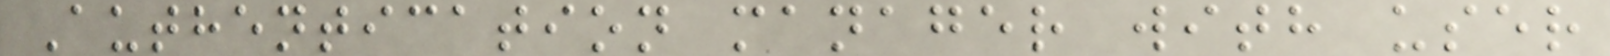Authentication manager with user
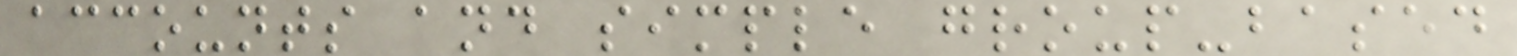accounts and simple group-based
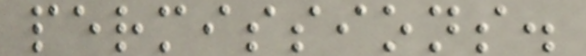permissions.
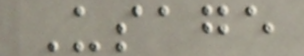Usage
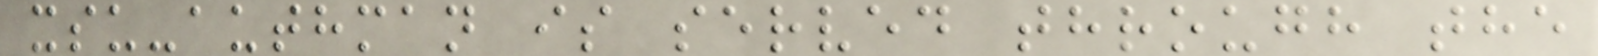xsu-authman is served through the
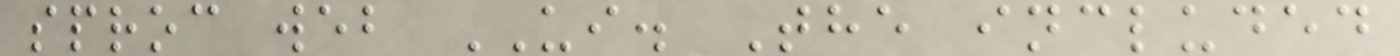sproc web UI. The included
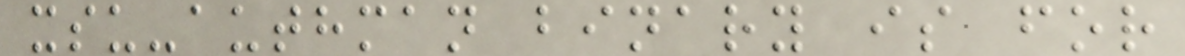xsu-authman binary is for
